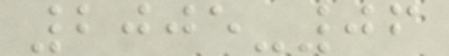2005-06
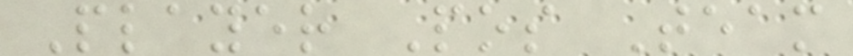Player Pos Team
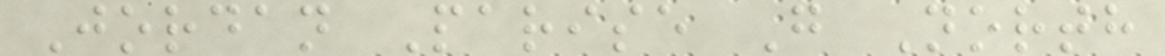Jordan Parise G North
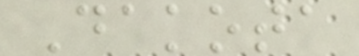Dakota
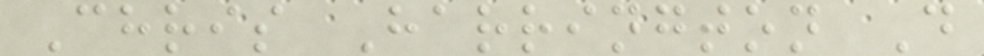Chris Harrington D
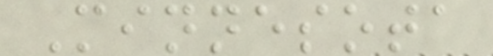Minnesota
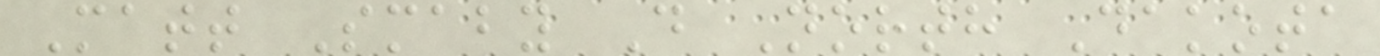Matt Smaby D North Dakota
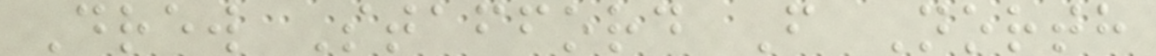Drew Stafford F North
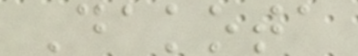Dakota
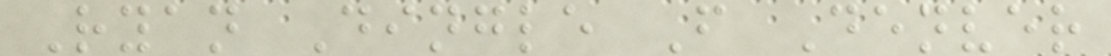Ryan Dingle F Denver
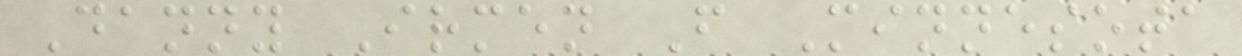Danny Irmen F Minnesota
